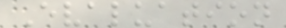Evaluation
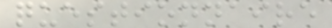questionnaire
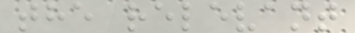the relevant
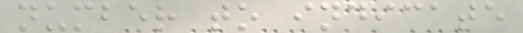number to indicate
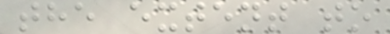the extent to
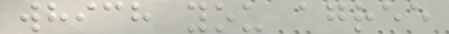which you agree
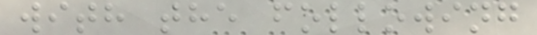with the following
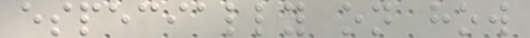especially on how
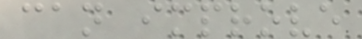can improve
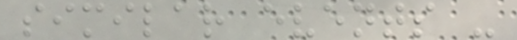similar events -
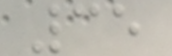35
